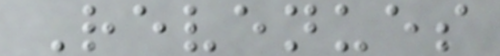Revenues
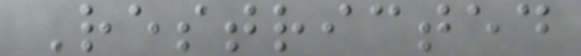Restricted
